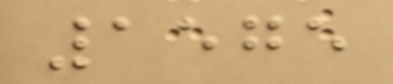1575
